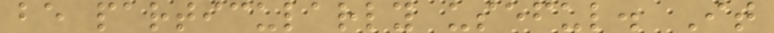be particularly useful. It
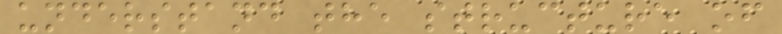understand the structure of
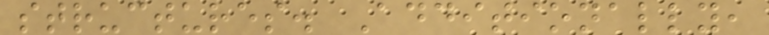structures. Additionally,
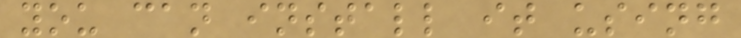you can install it using
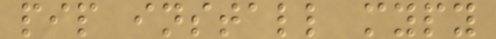pip install mypy
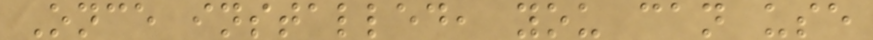Once installed, you can use
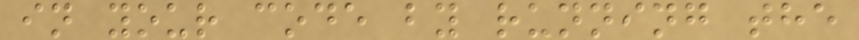in your code by running the
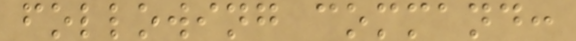following command:
